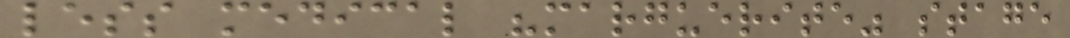less medical "marguerite" stage
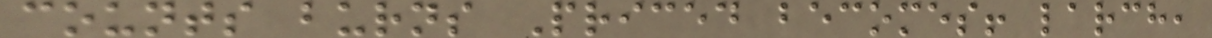counts burns Priced becomes! larch,
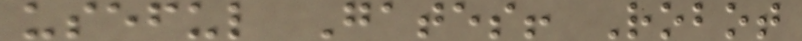useful Gates! Robot
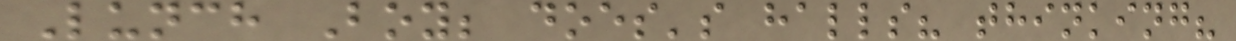Lunch Boy; does's halls? thinking?
